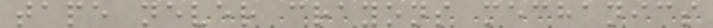tape never crayons mechanics
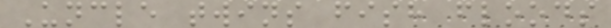Uncle twins fish floods
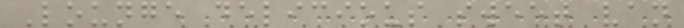Lounge delicious sweet van
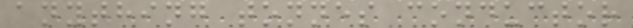anything tonnes conductor
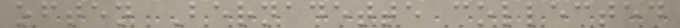often Bernadette collected
